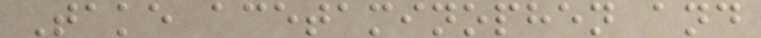Take acetaminophen and
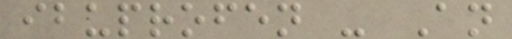ibuprofen - An
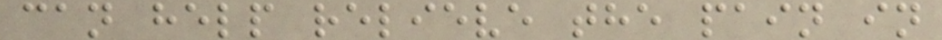can help relieve the pain in
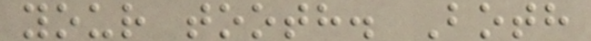your tooth. Both
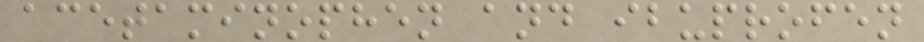acetaminophen and ibuprofen
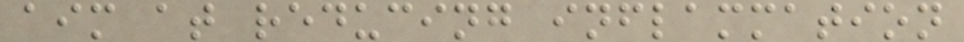aim at reducing inflammation
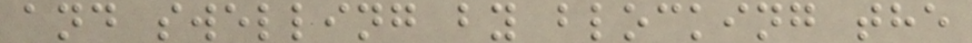and swelling by blocking the
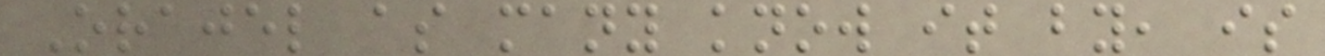Orajel as many know it by, is
